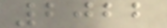2022
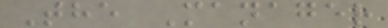The Manager
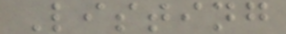Listing
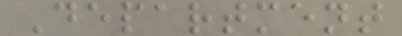Department
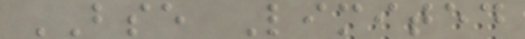BSE Limited
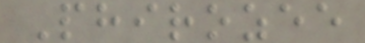Phirozee
